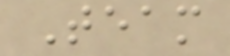Team
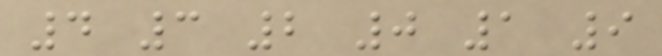4 3 2 0 1 9
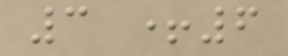3 +6
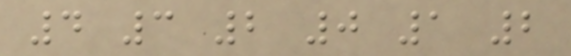4 3 2 0 1 2
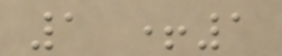1 +1
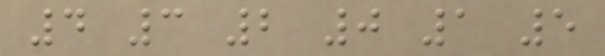4 3 2 0 1 5
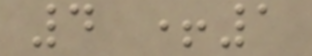4 +1
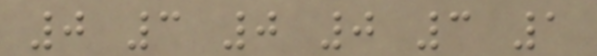0 3 0 0 3 1
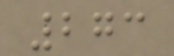273
